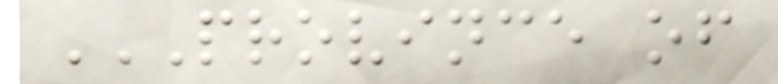PROVINCE OF
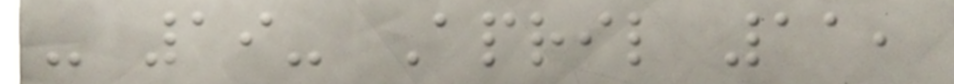- 19- April 11,
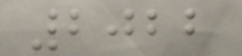2022
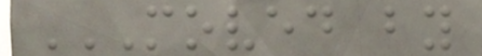MOVED BY
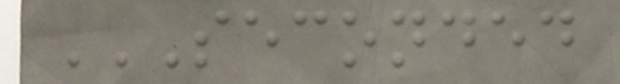SECONDED
